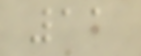11
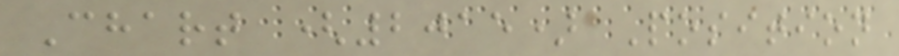Chart (2015) Position
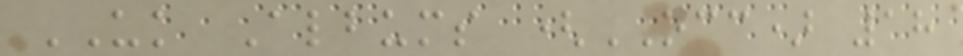UK Albums (OCC) 18
